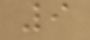9
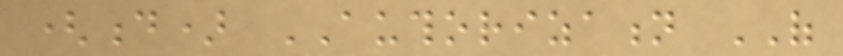(d) AUTHORIZATION OF
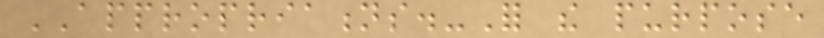APPROPRIATIONS.-For the purpose
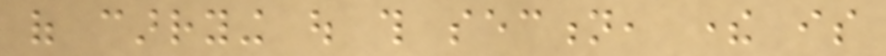of carrying out this section, there is
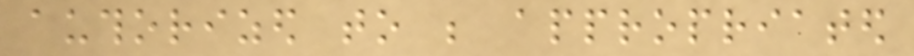authorized to be appropriated
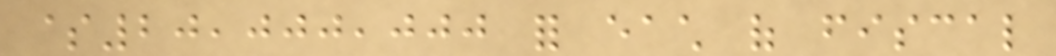$20,000,000 for each of fiscal
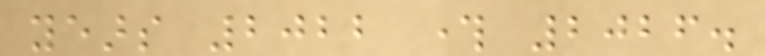years 2022 through 2026.
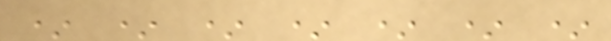* * * * * * *
